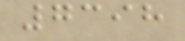7398
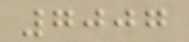7007
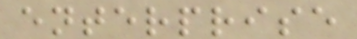enterprise
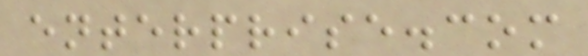enterprise.com
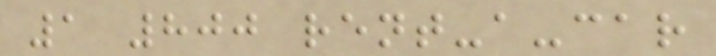1 800 rent-a-car
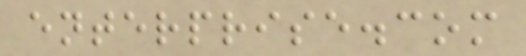enterprise.com
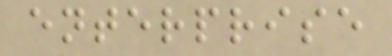enterprise
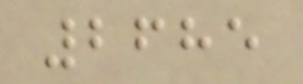2685
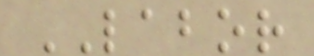LABOR
